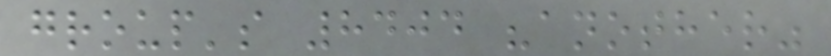group's 8404 "another"
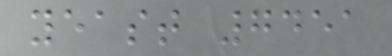yeast 7451
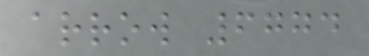arrow 6774
